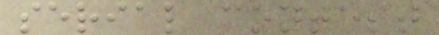serial contest
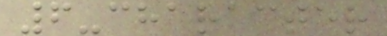6-character
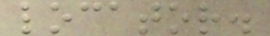locator.
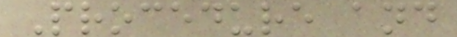Procedure and
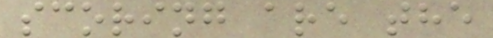scoring are the
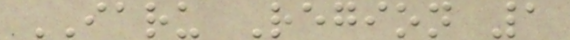IARU Region 1
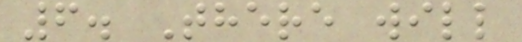6. There will
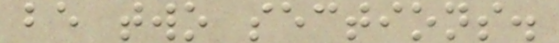be two sections.
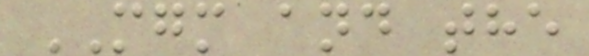MGM and the
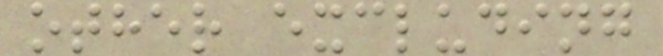other excluding
